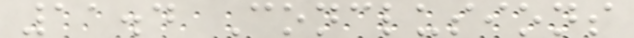11.4 Conclusions
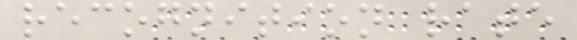recognition rate
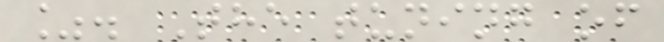%. The tuning of
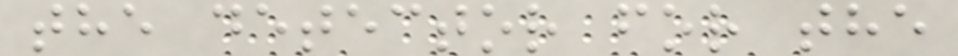the detector for the
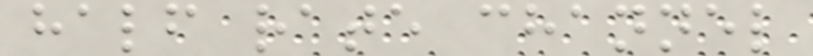half rate channel
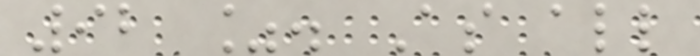92 %. As all
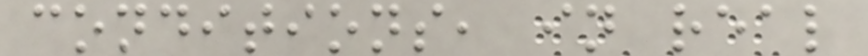conditions, in real
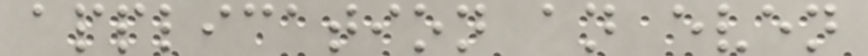application an even
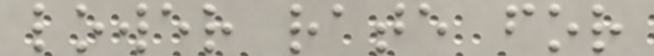lower rate for
